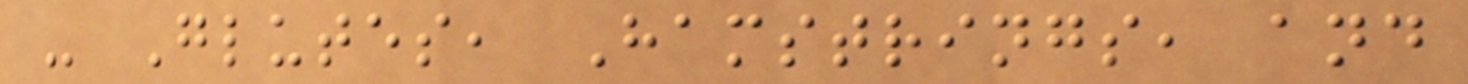- Glutes, Hamstrings, and
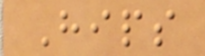Hips
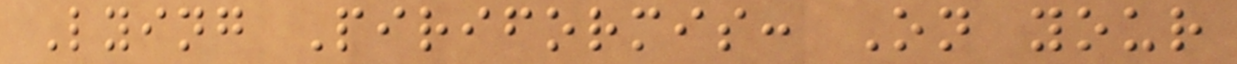Lying Piriformis: On your
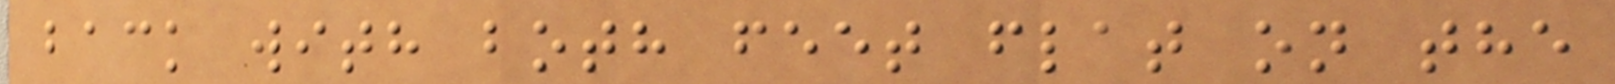back with both feet flat on the
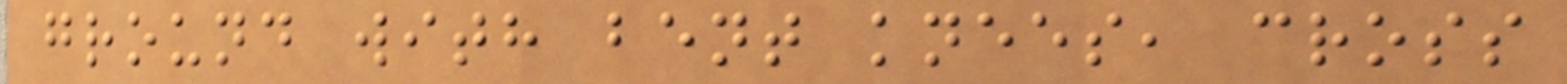ground with bent knees, cross
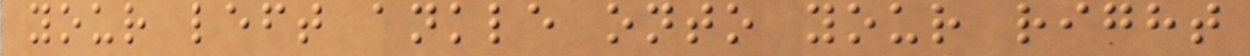your left ankle onto your right
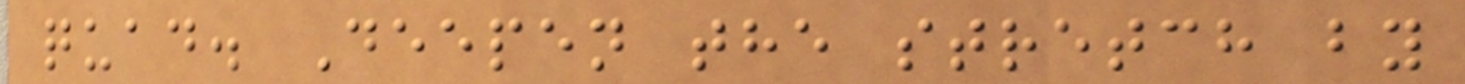quad. Deepen the stretch by
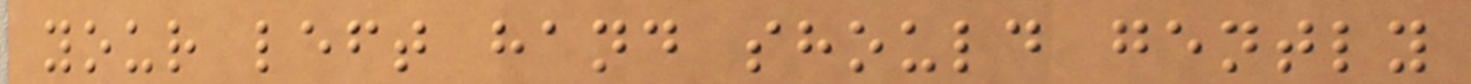your left hand should gently
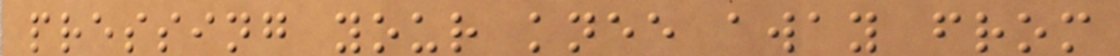pressing your knee away from
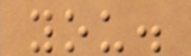you.
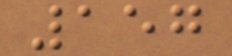157
